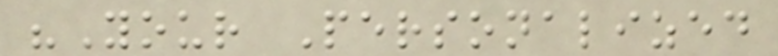"Your Personalized
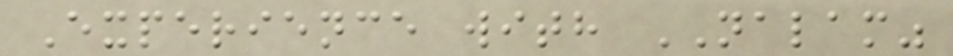Experience with NALAM"
